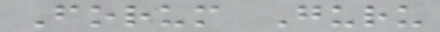Forum Guru
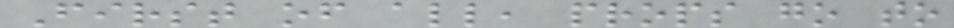First of all, props go to
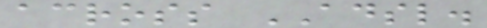across ADSL.
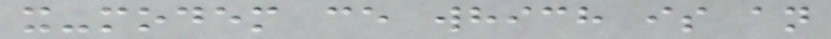x-modem ce which is an
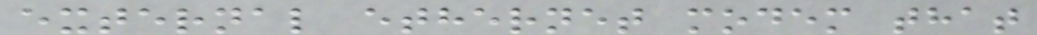external ethernet modem that
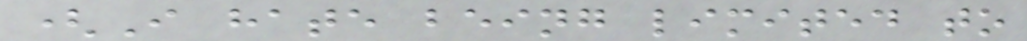(I hate being limited to
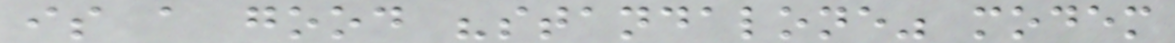is a good "standalone" modem
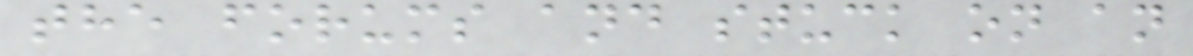the forums and stuck on an
